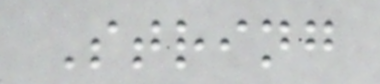String
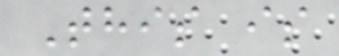This is
